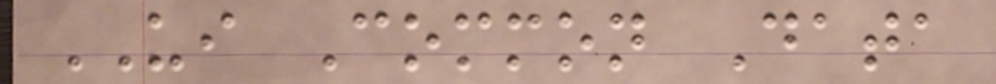UI Common Data
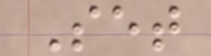Set
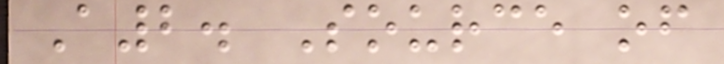A2. Source of
